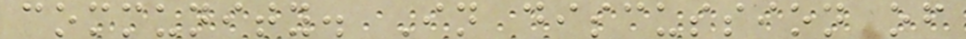community. In discussion of
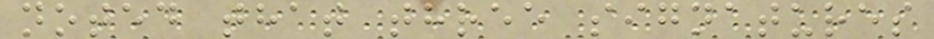noted that three signatures
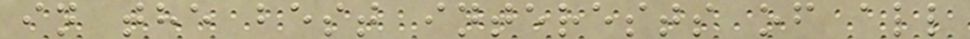in the best interests of all
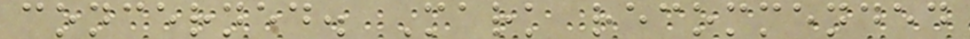concerned. Mark recommended
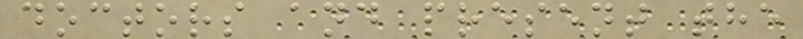doctors and present the
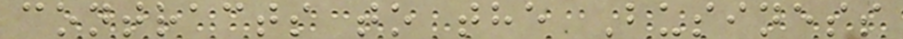contracts to the Business
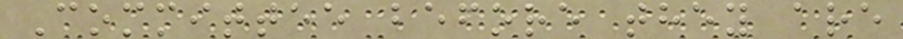Committee before they are
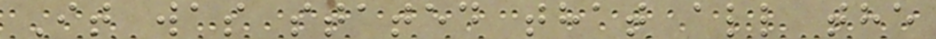It was stated that all the
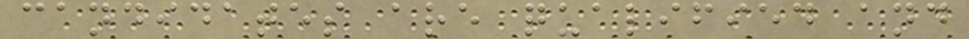candidates are qualified and
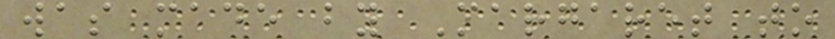was made by Margaret to
